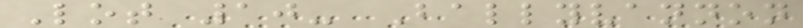Lot 10- Ballyvannon
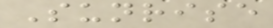Sunrise
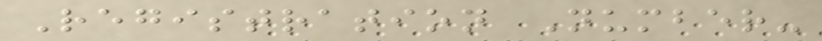Registration Number-
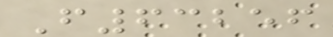F63256
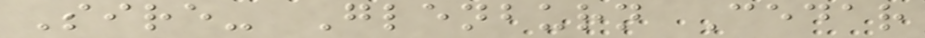Sire- Glenburn Cedar
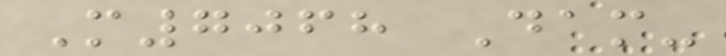M7068 Dam-
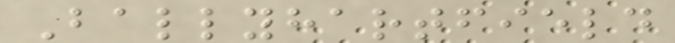Ballyhartfield
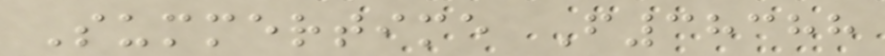Summertime F38388
